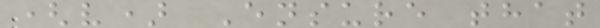(v) Ensure that
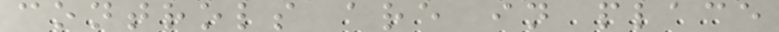controls are in place
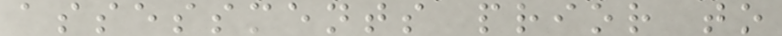assessments prior to
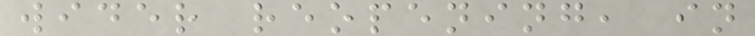wider reopening, in
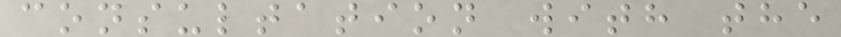consultation with the
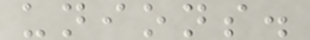unions.
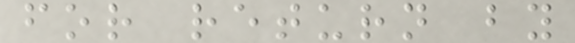for return by
